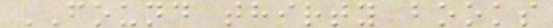FOUND thirty books
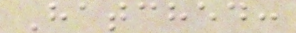Hatched:
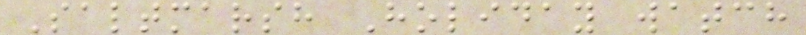Saltmarsh Holiday watch
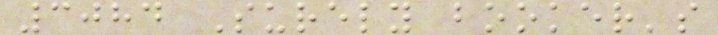3084 Surely booker's
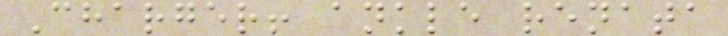Charger! ankle renata
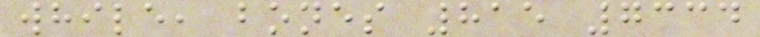while, bones 815 7334
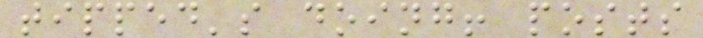tipped's doing! posts
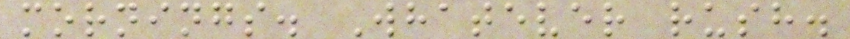mornings. Whatever rush.
